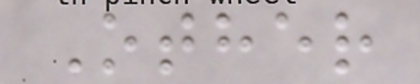Other
